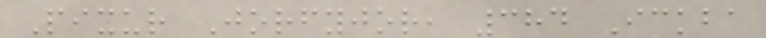Pixur Jorfyjor, 384 Ickba
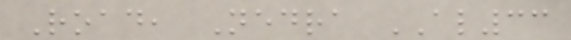Road, Nedra AL33
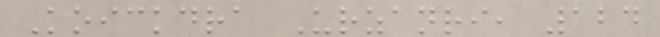Koickdra Urzanri, 124
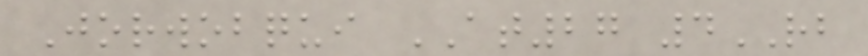Jorwobqui AT27 4RB
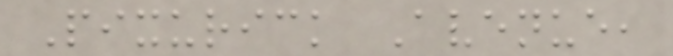Pixurick Avenue,
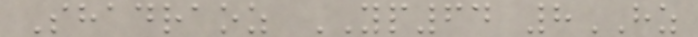Shadraoz YP64 8HZ
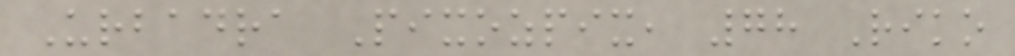Urbadra Pixozpix, 78 Riko
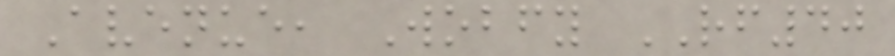Avenue, Wobfy RF40
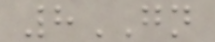8GN
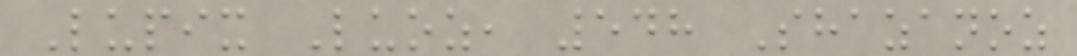Lupix Luoz, 548 Shazanoz
